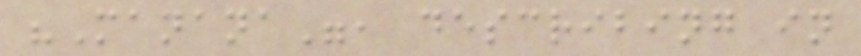"Manana", describing in
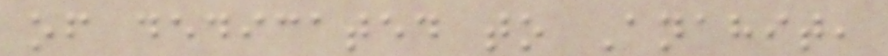of dedicated to Anahit,
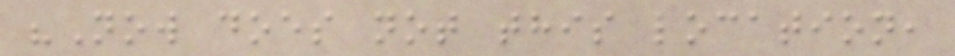"Now does not this location,
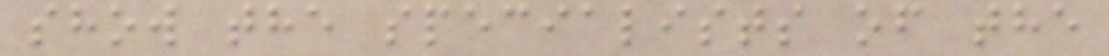show the specialists of the
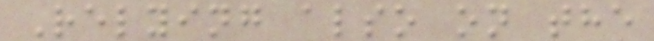Relying also on the
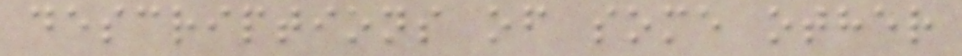descriptions of some other
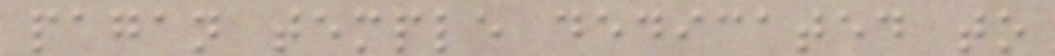pagan temple dedicated to
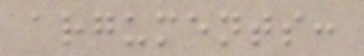arguments:
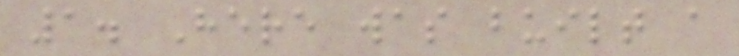1. Here was built a
